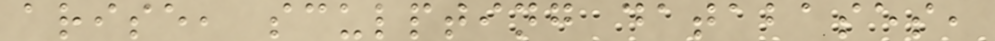arise, sculpting databases,
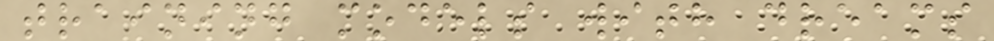training models with dreams
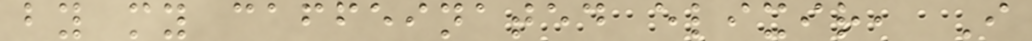by my caffeinated elixir, I
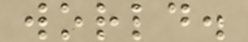world.
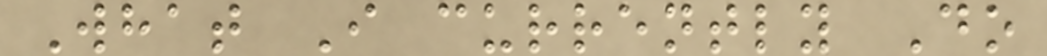What I currently Do
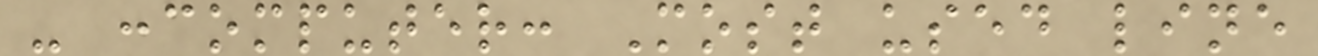- :computer: Most used line
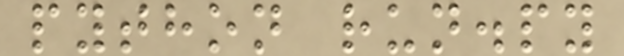python run.py
